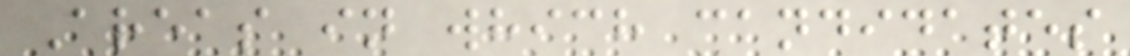Areas in which candidates
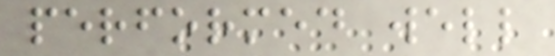performed well
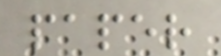paper
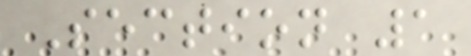Section 1
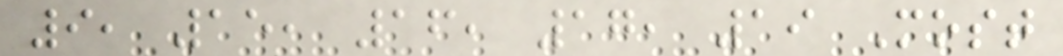9, 15, 16, 17, 19 Most
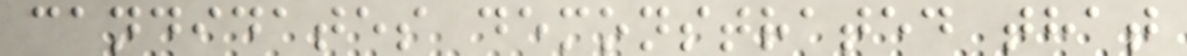candidates demonstrated that
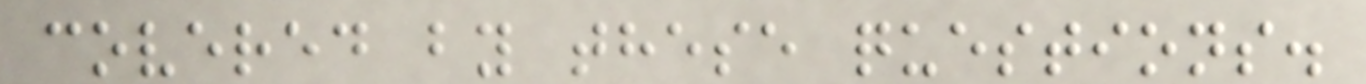covered by these questions.
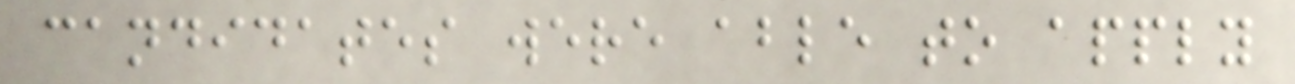candidates were able to apply
